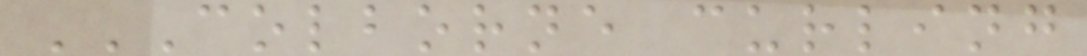COLBORNE CURLING
